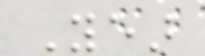Year
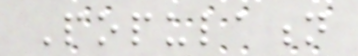Population
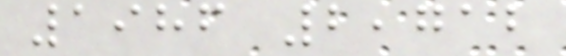1986 2,712
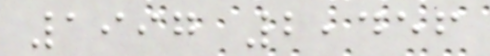1997 2,456
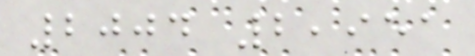2004 2,951
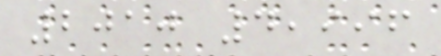2010 4,996
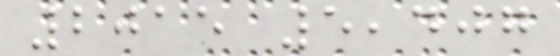2015 5,407
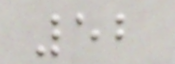52
